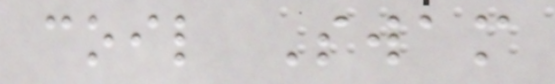coil Swam
